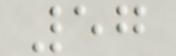57
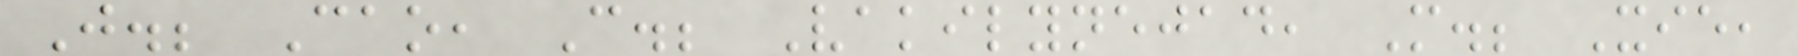J.; Cao, C.; Vakilynejad, M.; Xie,
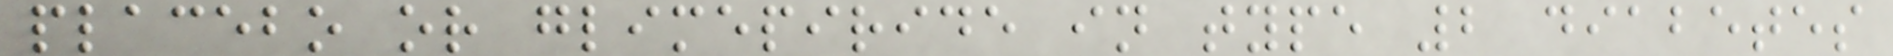placebo or glimepiride in type 2 diabetes
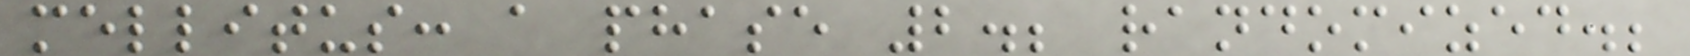mellitus: a phase 2.; randomized.;
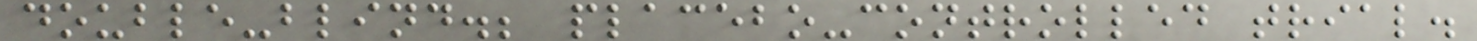double-blind.; placebo-controlled trial.
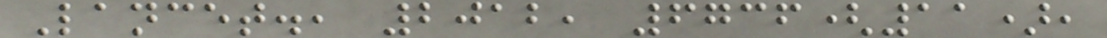Lancet., 2012, 6736(11),
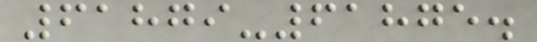61879-61875.
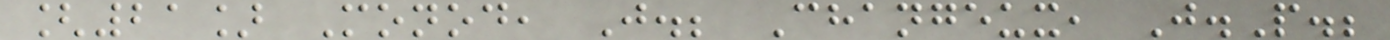[21] Monod, J.; Changeux, J.P.;
